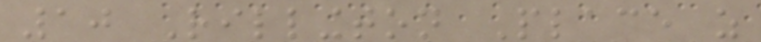10 Rillington Place as
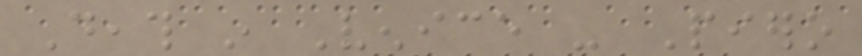Death in Venice - Piero
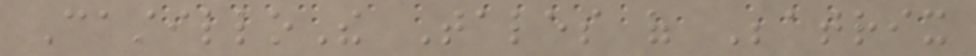CastilloThe Tales of Beatrix
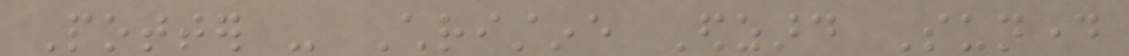Potter - Christine Edzard Sunday
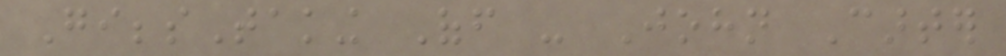GibbsTaking Off - John Carter
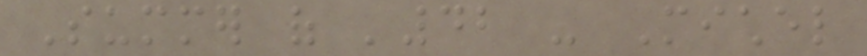Summer of '42 - Michel
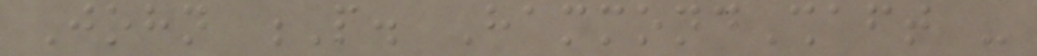John P. HammondShaft -
